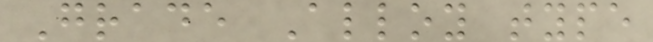Grade Alloy type
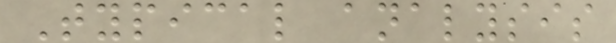Typical analysis
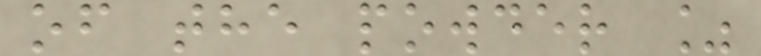of the powder %
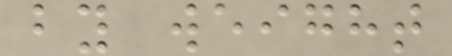by weight
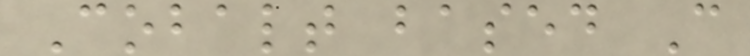Cobalt based C
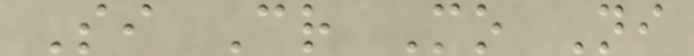Si Cr Mo Ni
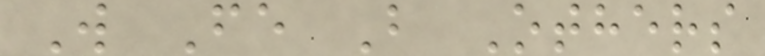W Fe B Others
